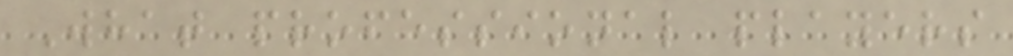What professional players
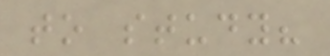to study?
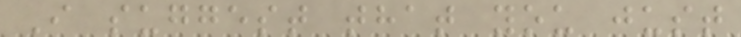I suggest that you just
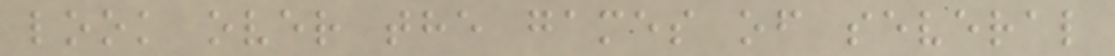look over the games of several
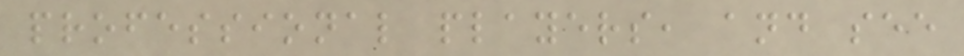professional players, and see
